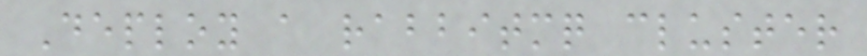Deploy a rabbitmq cluster
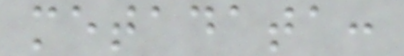metadata:
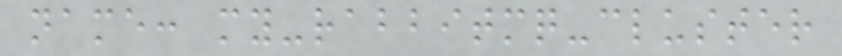name: my-rabbitmq-cluster
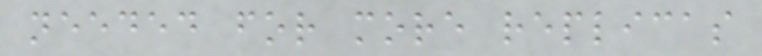needed for more replicas
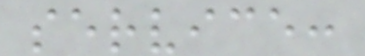service:
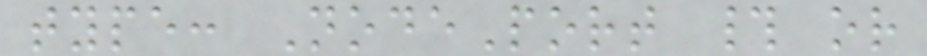type: NodePort # or
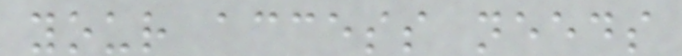your access needs
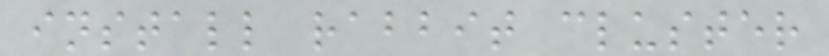install rabbit cluster
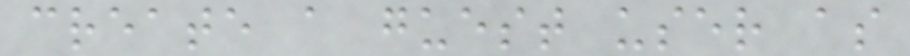create a guest user as
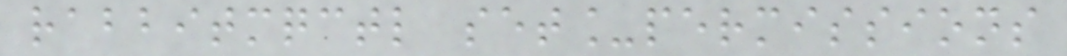rabbitmqctl set_permissions
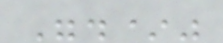".*"
